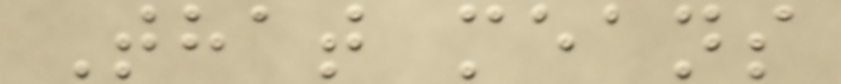That means
